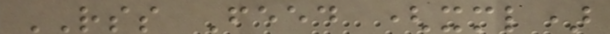RSS Feed (xml)
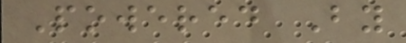Powered By
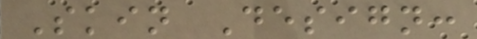Skin Design:
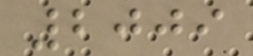2009
